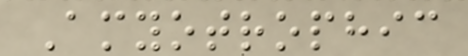Amyotrophic
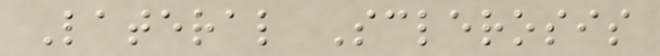Lateral Sclerosis
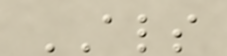ALS
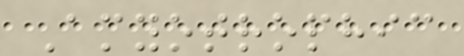Amyotrophic
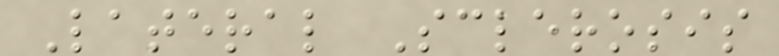Lateral Sclerosis
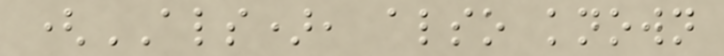(ALS), also known
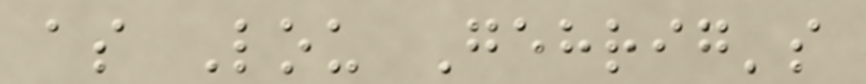as Lou Gehrig's
